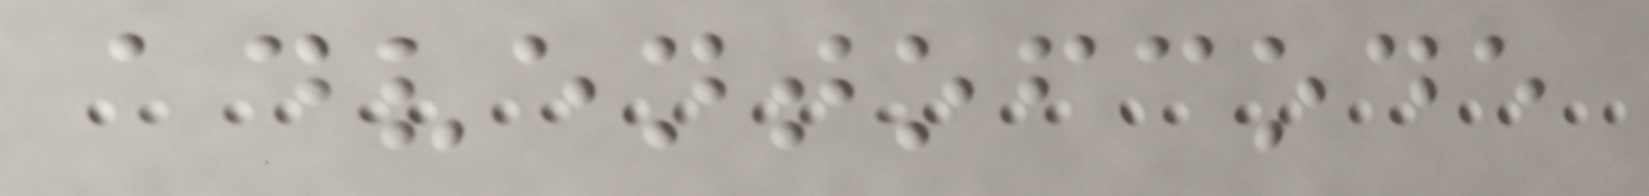adventofcode
